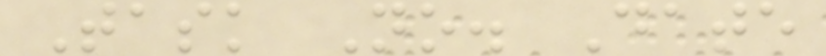Task No. Date
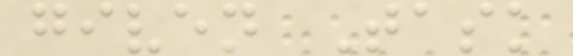given Task
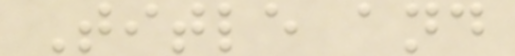Title and
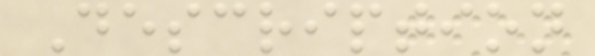Description
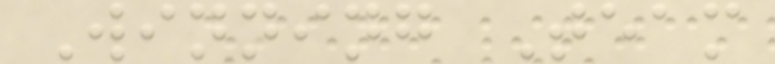Winning Team
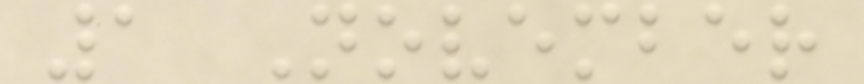1 November
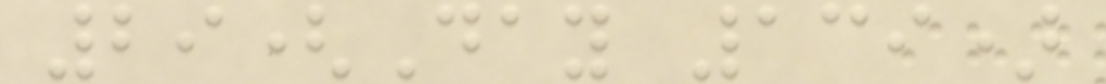29(Day 139)
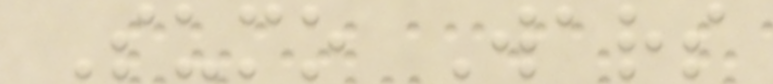Sumo Wars
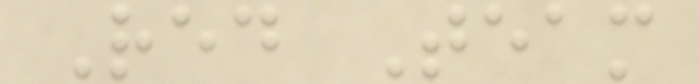Red Team
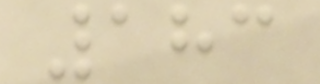183
